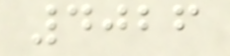4026
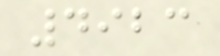4923
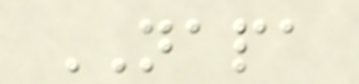NAPA
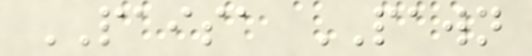PAISA PAWN
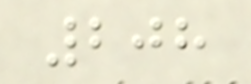208
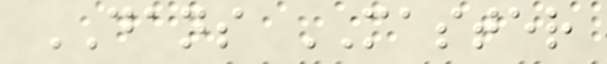DANS MASTER
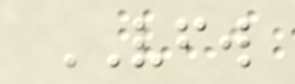VFW
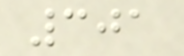301
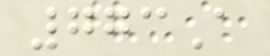773A
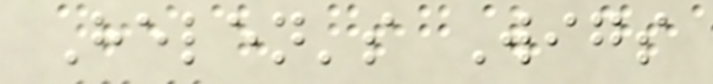Helen's Wigs
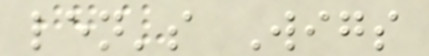len's Wigs
